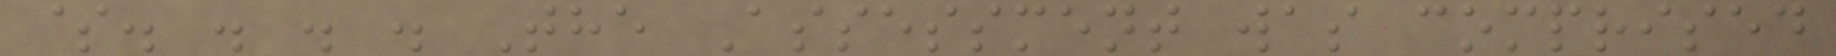$. . . . The Assessment was comprised
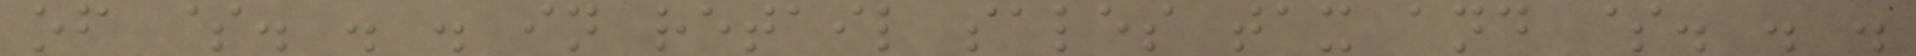of $. . . in retail sales tax and $. . .
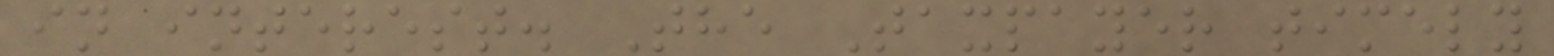in interest. The Taxpayer timely
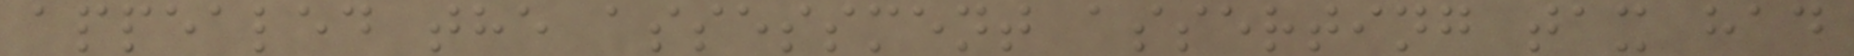appealed the assessment asserting tax had
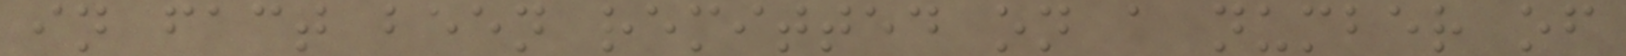in fact been remitted on a number of
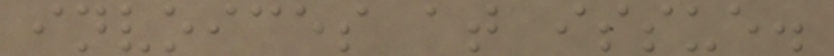invoices at issue.
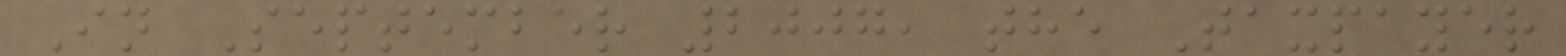In September 2007, the Taxpayer
